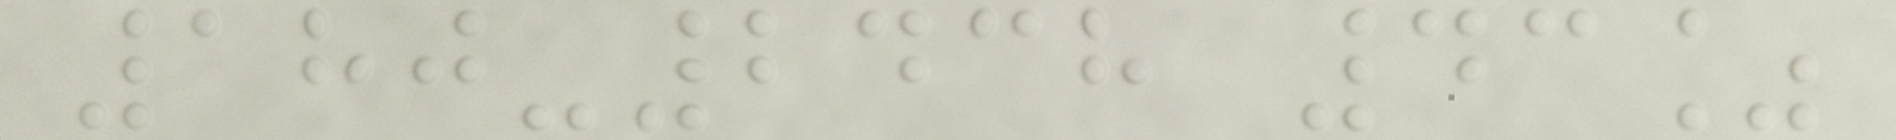180-2438 43%
